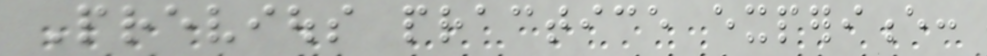Previous practice experience:
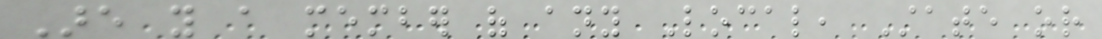Are you a member of any Local, State or
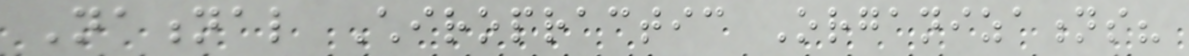National Chiropractic Organizations?
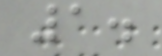1.
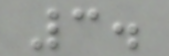3.
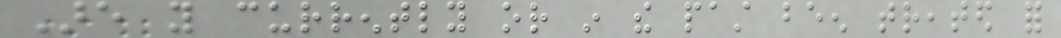Are you currently or in the past been treated for
